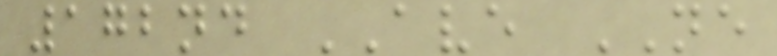172nd AVE NE
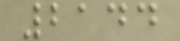2144
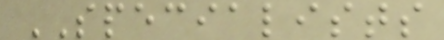SPECIALISTS
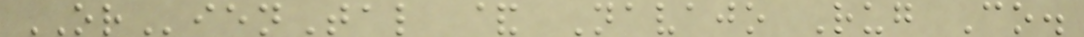ORienTal & Navajo Rug Co.
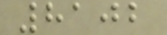8102
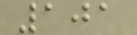101
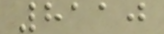8110
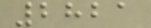2821
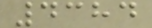4384
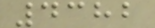4382
